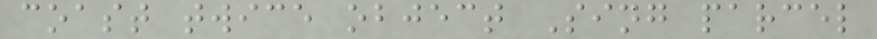coast twice object Sing parcel
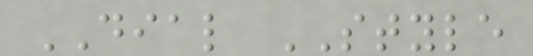DIAL STYLE
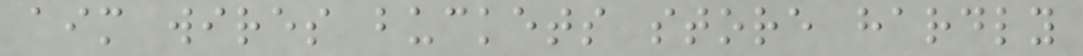aim wires buckets store hardly
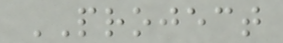PROJECT
